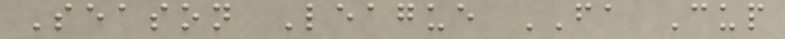Season League FA Cup
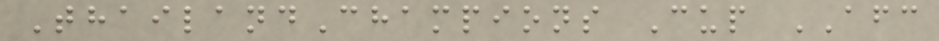ThailandChampions Cup AFC
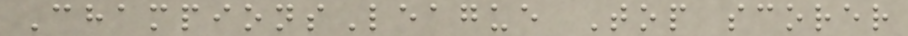ChampionsLeague Top scorer
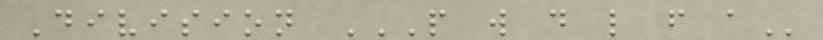Division P W D L F A
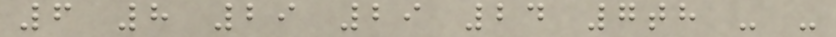6 8 29 29 24 7th - -
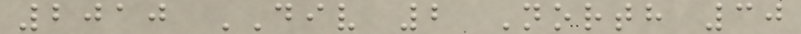2010 DIV 2 North 30
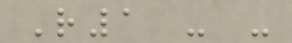R1 - -
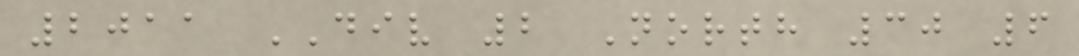2011 DIV 2 North 30 6
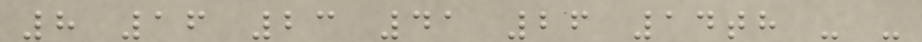8 16 23 41 26 14th - -
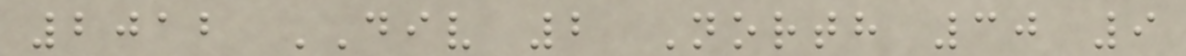2012 DIV 2 North 30 9
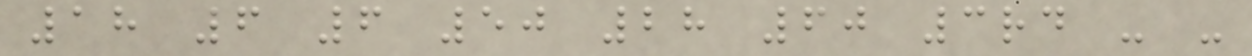18 6 6 50 28 60 3rd - -
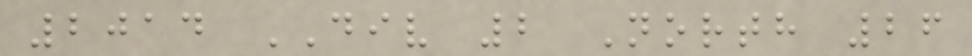2014 DIV 2 North 26
